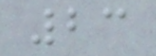23
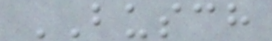BUSCH
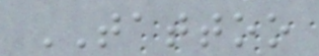TATTOO
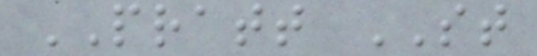PRATT ST
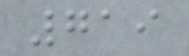719
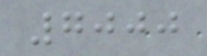7000
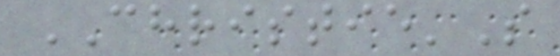CHRISTIE'S
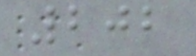202
